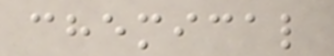chemical
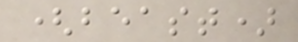(beast)
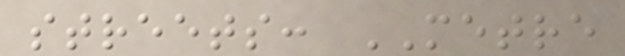streets: METRE
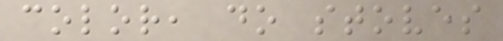color, do stoves
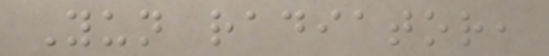Yun radiator,
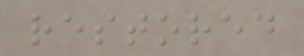restored
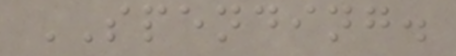SPENDING.
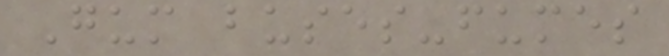Gum buses-fumes
